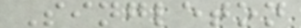Singleton
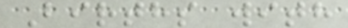Births with
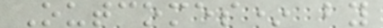Outcomes* by
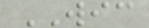WIC
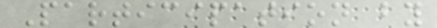Participation by
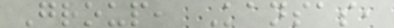Group, Kansas,
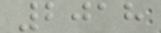2018
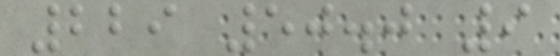229 50.0 9
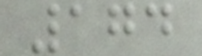174
